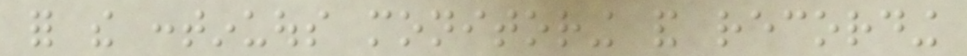for the continuous monitoring and recording
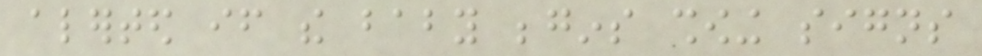alerted if the baby begins showing signs
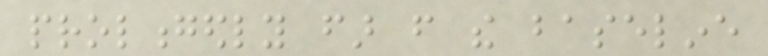prolongedly far from the baseline
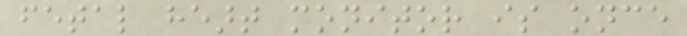fetal heart monitor is once
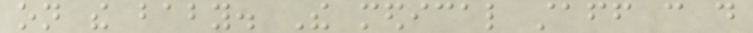on the baby. The medical staff can do
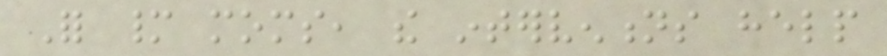For many moms, the interventions help
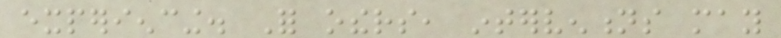experiencing. For others, interventions may
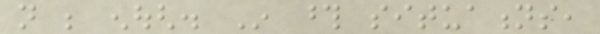not be enough. In those situations,
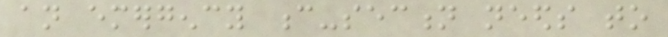an emergency c-section needs to
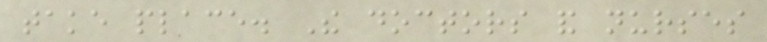take place. The doctors and nurses
